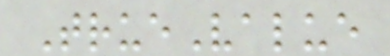TrueValue
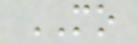MO
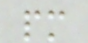pm
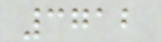3712
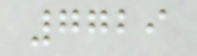7729
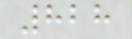828
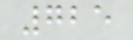725
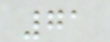71
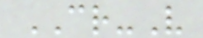CR-V
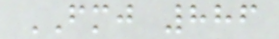FMJ 886
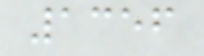1356
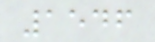1546
